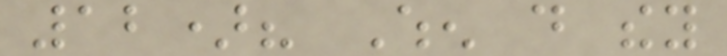12)? When do they
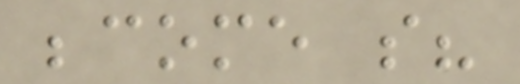become so?
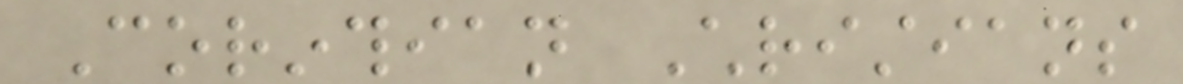Corinthian Christians
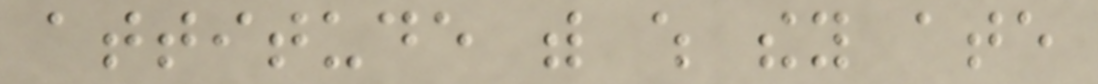attitude with which they ate
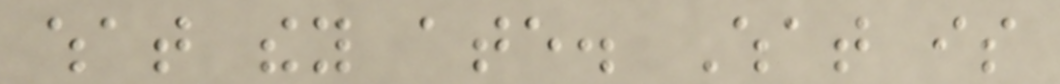what they ate. What is
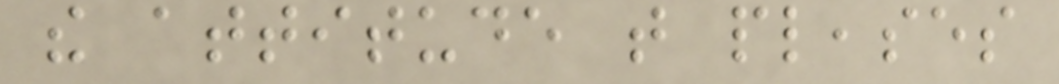the attitude that pleases
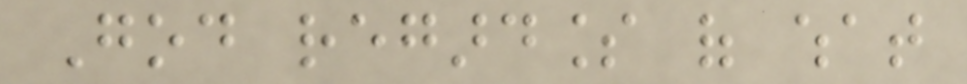God regardless of what
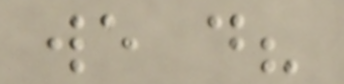we do?
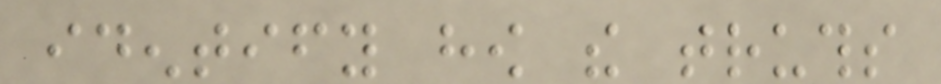identify how the truths
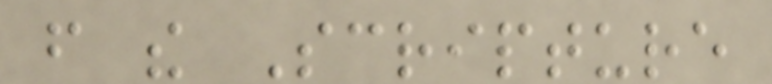from the Scripture
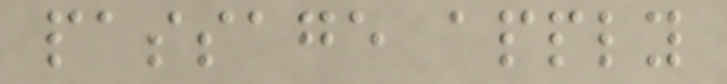passage apply
